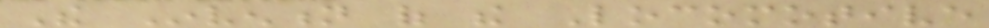The Invention of the Locomotive
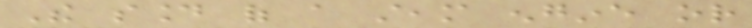The sound of a steam engine or
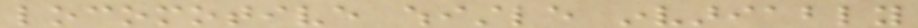locomotive whistle invariably
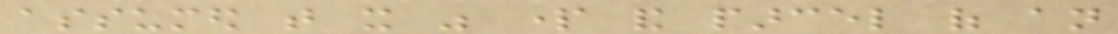assumed that it was part and parcel of an
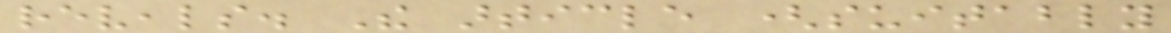reveals. The article (suitably
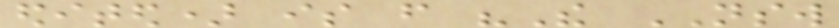edited) is from "The NSW
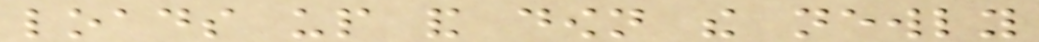loads up and down the newly
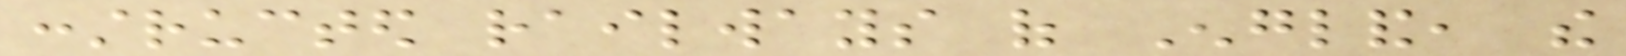constructed railways of England, the
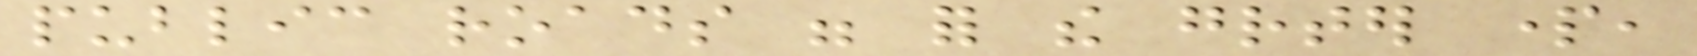public roads were for the greater part,
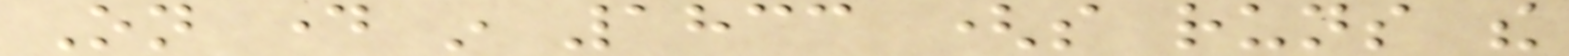On day in 1833 (so runs the
